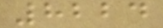8224
